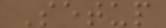Setup
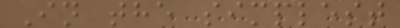In the simplest
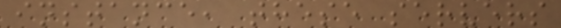instance, these servers
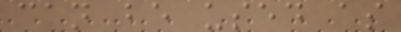can be used as
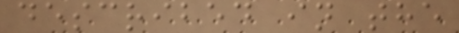described in the
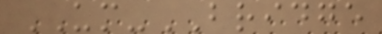UM-BRIDGE
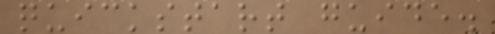quickstart guide.
